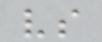vs
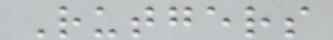Rutgers
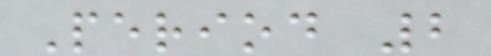Period 2
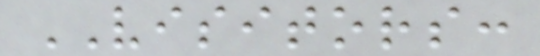VISITORS:
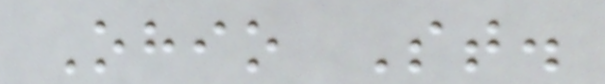Ohio St.
